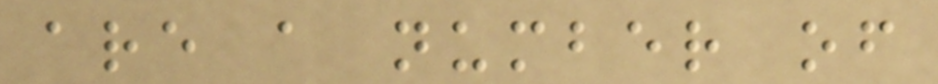are a number of
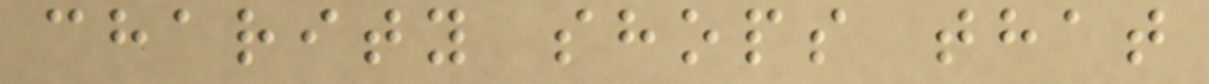charity shops that
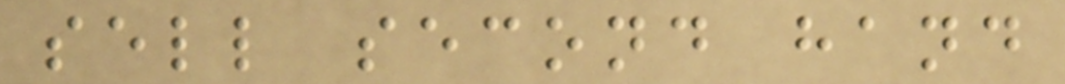sell second hand
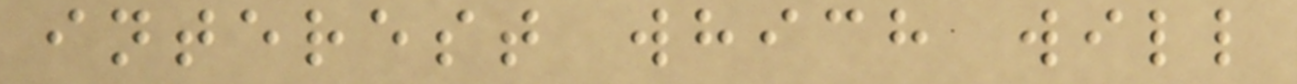interest which will
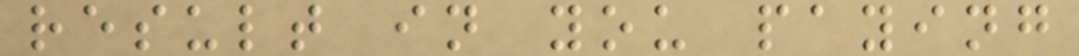result in you paying
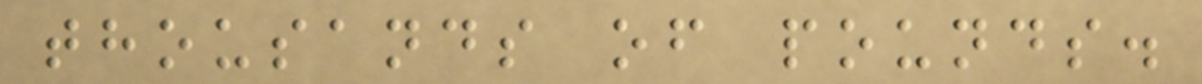thousands of pounds.
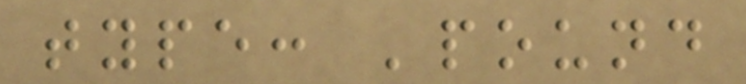type: 'pound
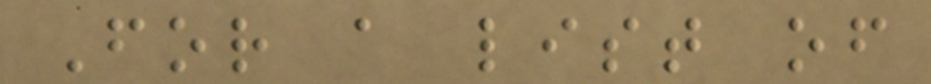For a list of
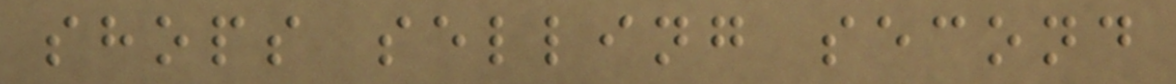shops selling second
